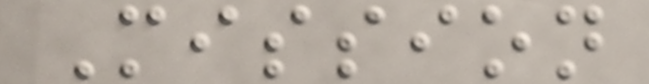Mission
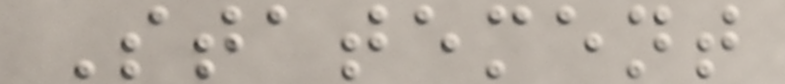Statement
